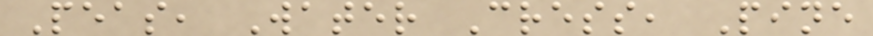Peas, Water Cress, Pine
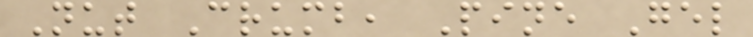Nut Crumb, Pine Gel
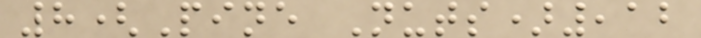8(Pine Nuts),12
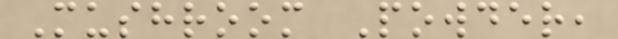Mushroom Powder,
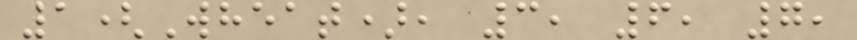1(Wheat), 3, 6, 7,
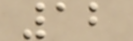12
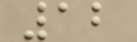12
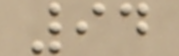94
